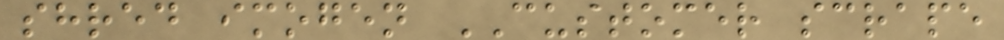shred imogen CUSTOMER scrape
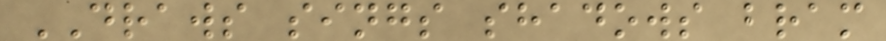DRAWS sings shadows bram
